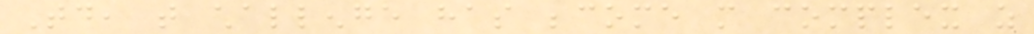Today, that challenge has become more complex as
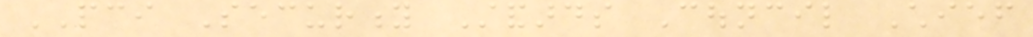PCI Security Standards Council Chief
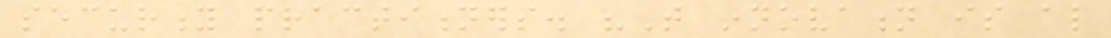security practitioners. "That innovation is also
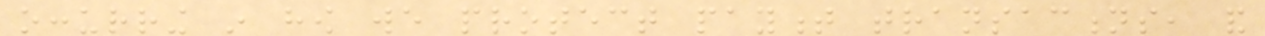occurring in how we protect payment transactions, and
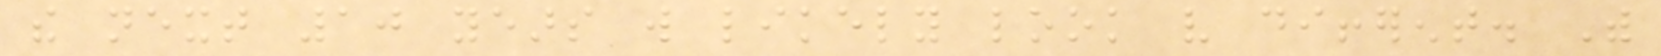the next 10 years will likely look very different. With
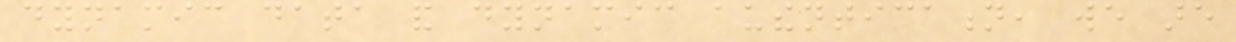dynamic data and dynamic authentication, we are
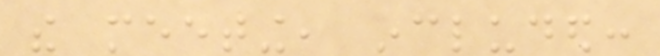the meeting, included:
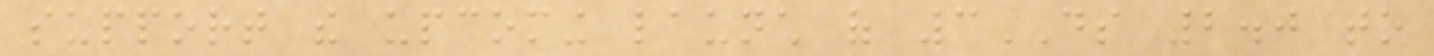support the upcoming launch of 3DS 2.0 to
